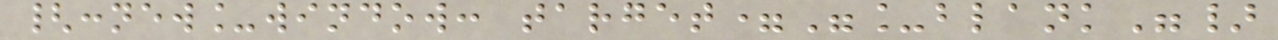{:new_window: target="_blank"}
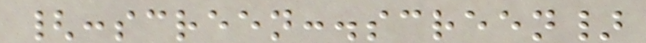{:screen:.screen}
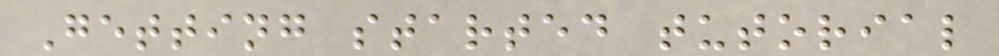Getting started tutorial
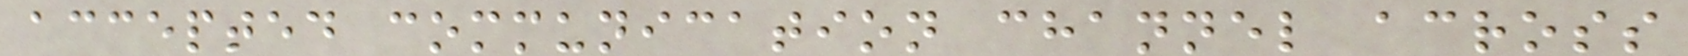accepted communication channel across
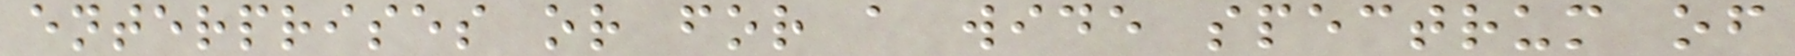enterprises or for a wide spectrum of
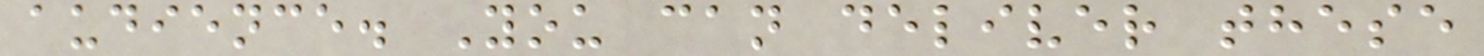audience. You can deliver these
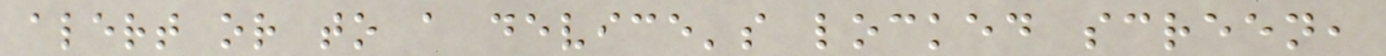alert or to a device's locked screen,
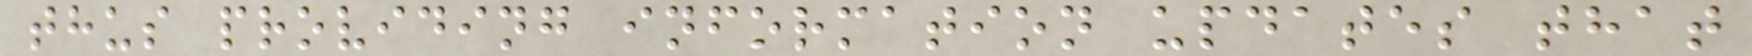thus providing information updates that
